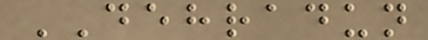DEHRADUN
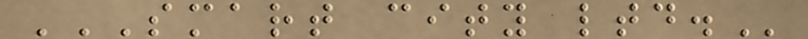SMART CITY LTD.
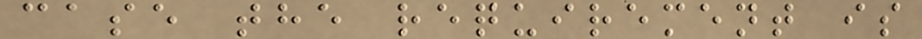case the requirement is
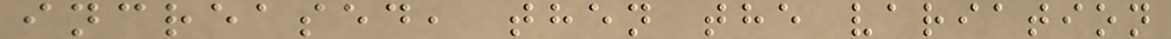increased, then the variation
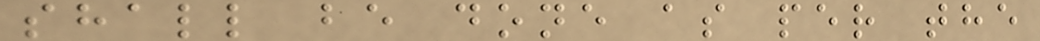shall be done as per the
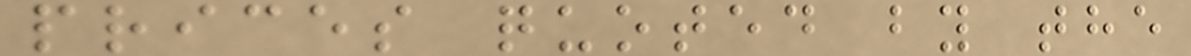prices quoted by the
